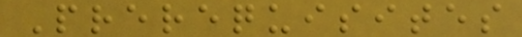Prerequisites
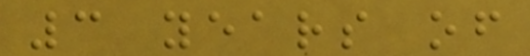3 years of
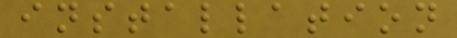installation
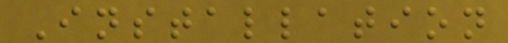Installation
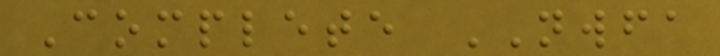Complete NWFA
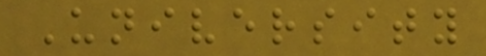University
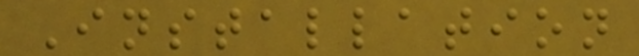Installation
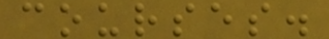courses.
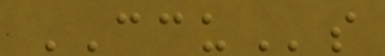CCUs
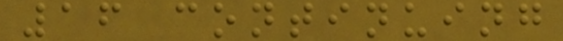16 continuing
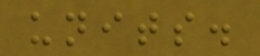units.
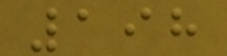198
